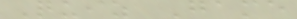Quiz Game
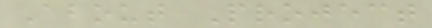About Project
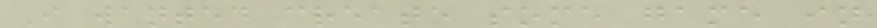I wanted create some game in
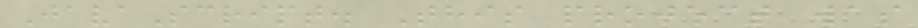JavaScript. This project was
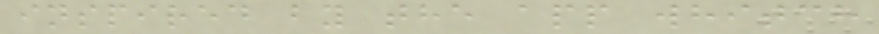inspired by the app whitch
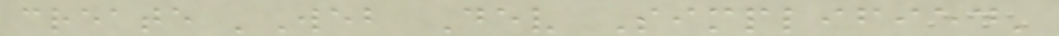create 'Web Dev Simplified'
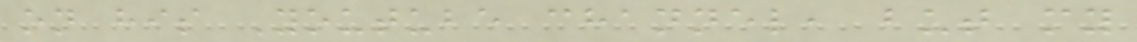on his Youtube channel, but my
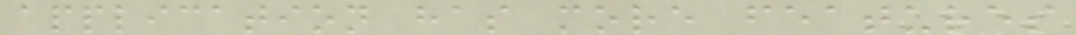application has more features
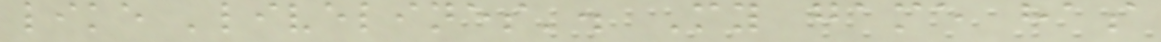like 'livelines'. My game has
